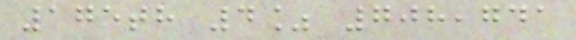175th 4% 708,741
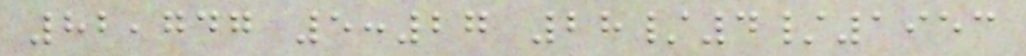82,747 5:27 28/4/1953
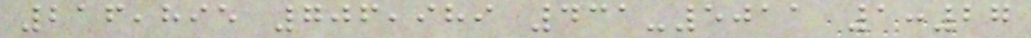216,895 706,989 431-5011 1:27
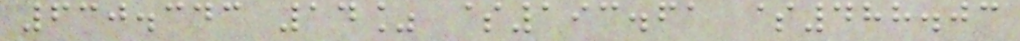630.343 14% $193.61 $488.03
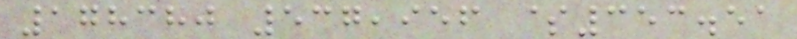178380 537,956 $353.51
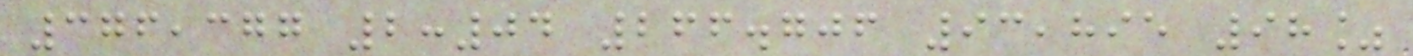376,377 2:04 266.706 93,895 98%
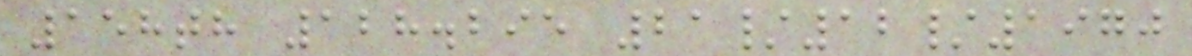158th 128.295 21/12/1970
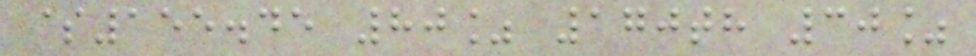$155.45 80% 170th 30%
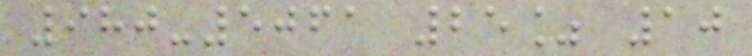980-5061 25% 10
